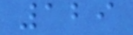129
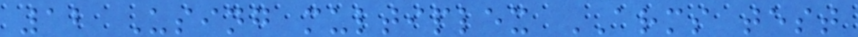12 Using multiplex ARMS test
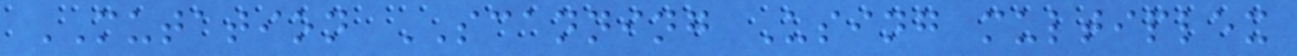MUTATION SCANNING Using multiplex
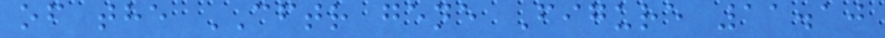of the CFTR gene Figure 11.10
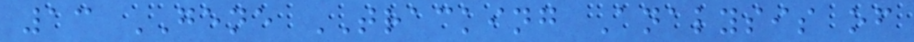13 GENE TRACKING Analysis of
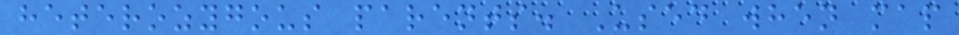heterozygous parents. Used when map
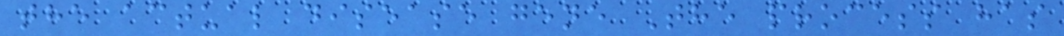the actual disease gene The process has
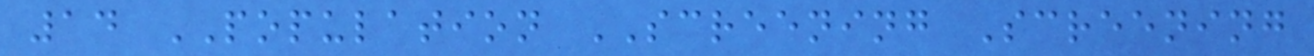14 POPULATION SCREENING Screening
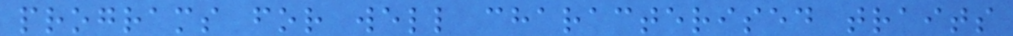programs for well characterised traits
